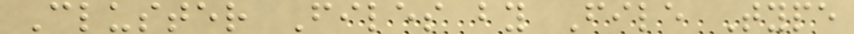Cluster Files by File Type
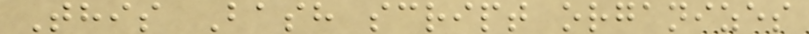This Bash script organizes
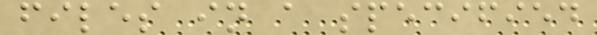files in a specified
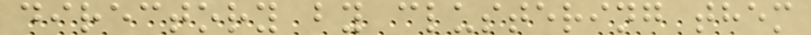directory by clustering them
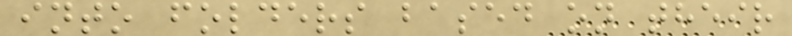into folders based on their
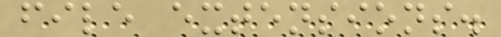file extensions.
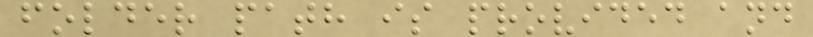folder path is provided and
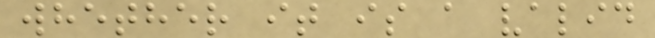whether it is a valid
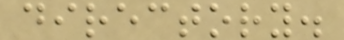directory.
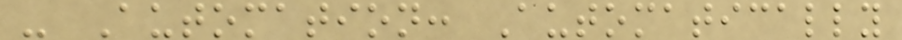- Automation: Automatically
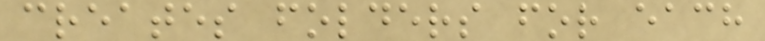creates folders for each
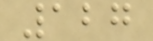127
